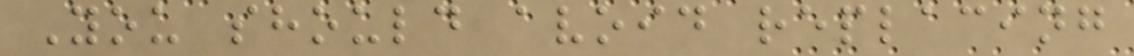You should avoid replacing
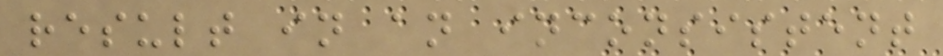result in an inconsistent
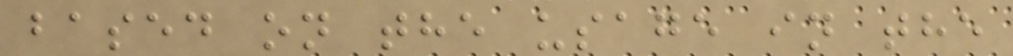based on the usage in the
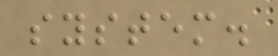system.
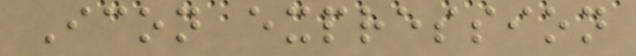Icon expression
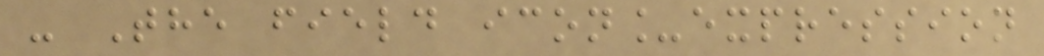- The field icon_expression
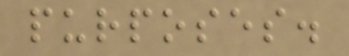purposes.
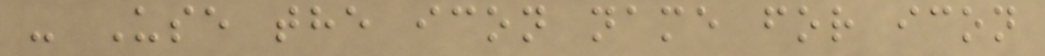- Use the icon name for icon
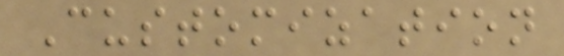Customization
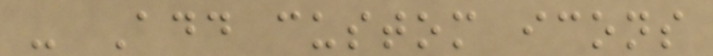- Add custom icons
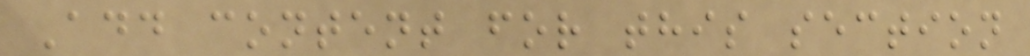Add content for this section
